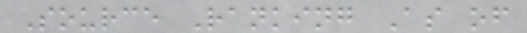Source Ranking As of
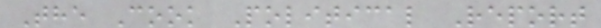The Cook Political Report
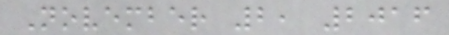November 2, 2016
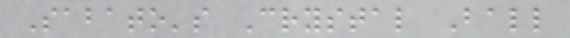Sabato's Crystal Ball
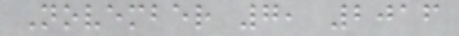November 7, 2016
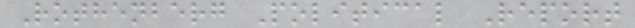Rothenberg Political Report
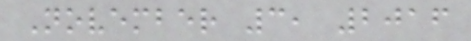November 3, 2016
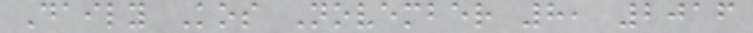Daily Kos November 8, 2016
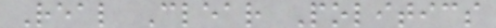Real Clear Politics
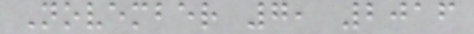November 7, 2016
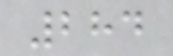284
